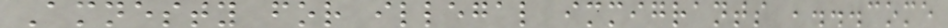Amnesty for illegal immigrants ,...come
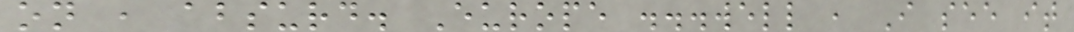on , absurd. Europe ...well , I see it
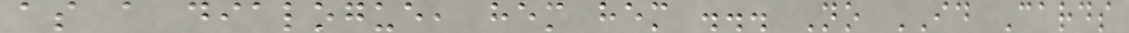as a dialogue, hem hem ... No ID Cards
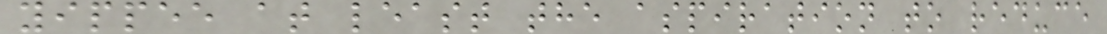yippee at least the aspiration to reduce
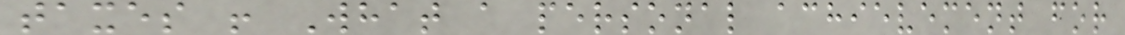taxes ! What a personal achievement for
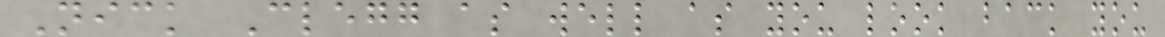Nick Clegg as well as you look back you
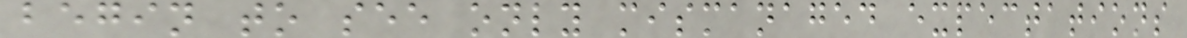begin to see only mismanaged expectations
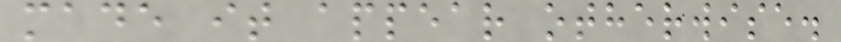made it appear otherwise.
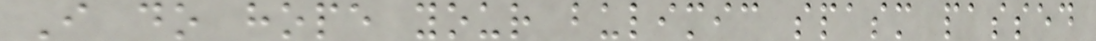I do hope your bulimic spasm passed
